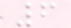6
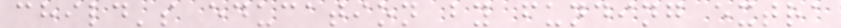child's education by funding extra
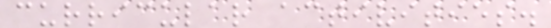curricular activities.
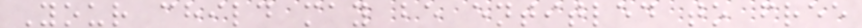Your child may be entitled to free
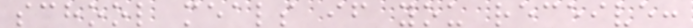school meals if you receive:
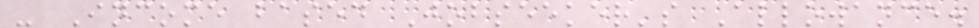- Income based Jobseeker's Allowance.
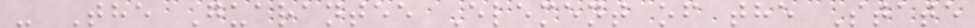- The Guarantee Element of the State
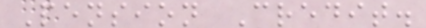Pension Credit.
